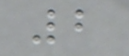2
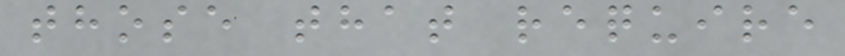those that require
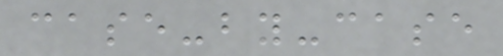case-by-case
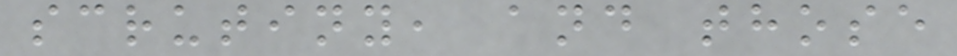scrutiny, and those
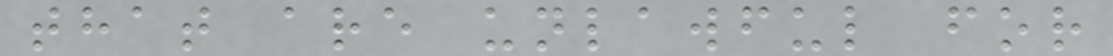that are unlawful for
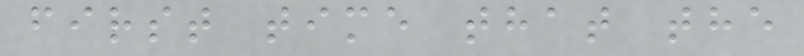first time that the
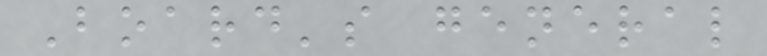Board's general
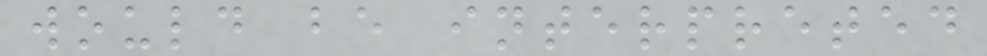would be interpreted
